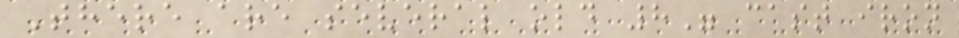There are several old 8" cast iron
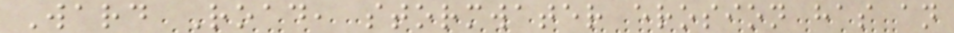Ward Road, stormwater erosion has an
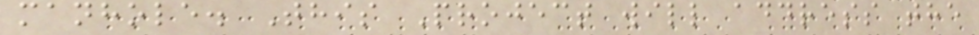manhole. This Project will address the
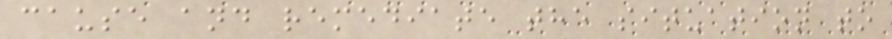cause and remediate the situation to
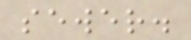sewer.
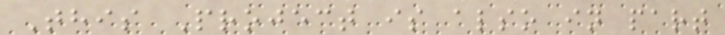This Project is also in part
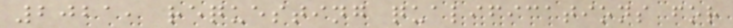2021, requesting qualifications for
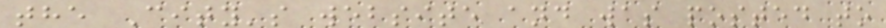the City's website and was posted to
